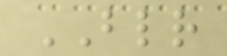BLR
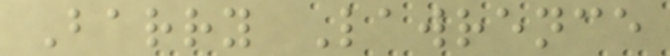Barry Lawrence
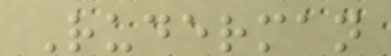Ruderman
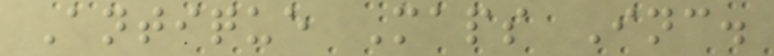Antique Maps Inc.
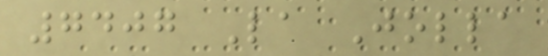7407 La Jolla
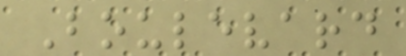Boulevard
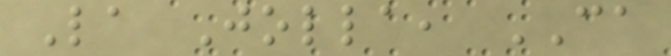La Jolla, CA
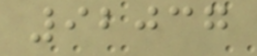92037
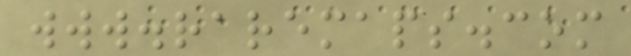www.raremaps.com
